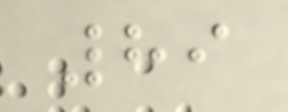89
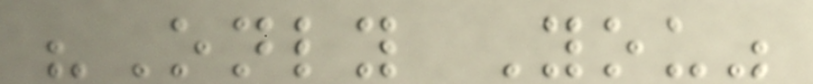"Only You"
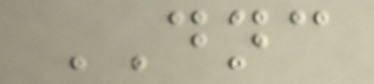DNC
